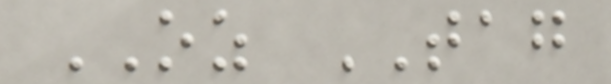OZ TAG
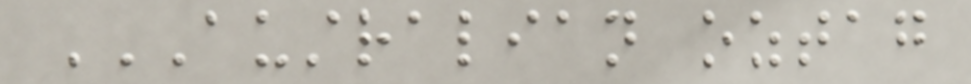AUSTRALIAN OZTAG
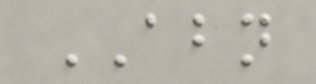ABN
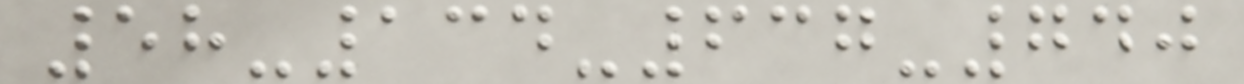58-134-637-740
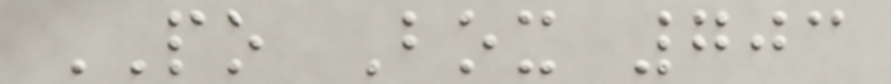PO Box 703
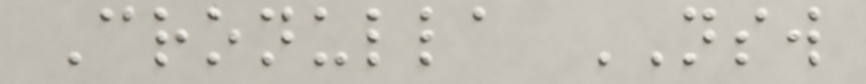Cronulla NSW
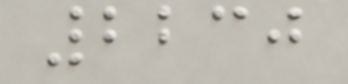2230
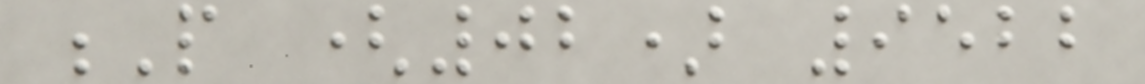P (02) 9522
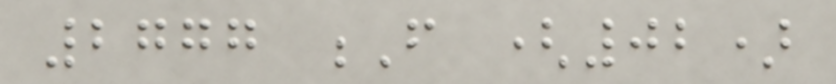2777 F (02)
